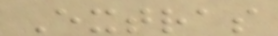Extras
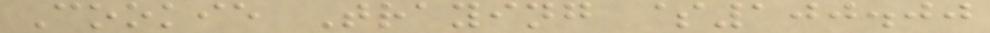Cookie Traying $100.00
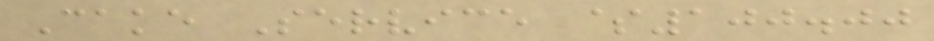Cake Service $100.00
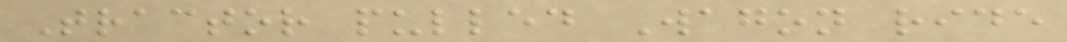Tractor pulled Wagon ride
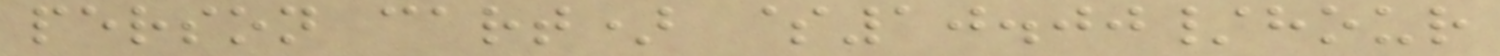person cart) $10.00/hour
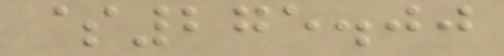$275.00
